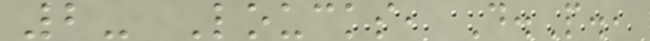2- Loucks, D.P.,
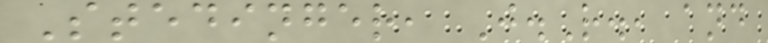Stedinger, J.R., and
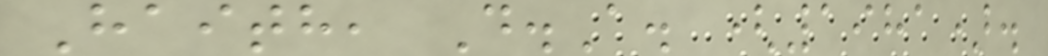Haith, D.A. (1981).
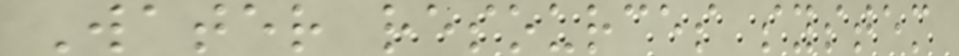Water resources system
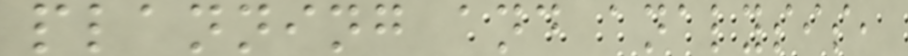planning and analysis,
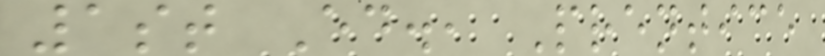1st Ed., Prentice
